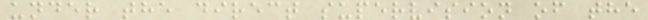under the direct supervision of the
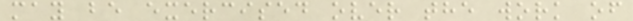may be exercised over the work of
